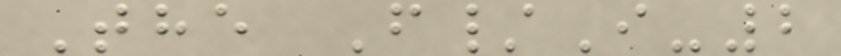The F/I-2
